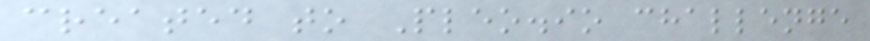created to Pleo.io challenge
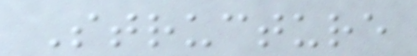Structure
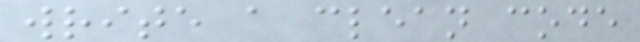write a clean code
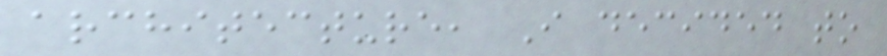architecture, I decided to
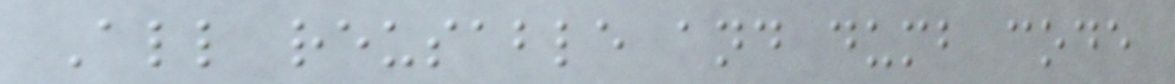All reusable and dumb code
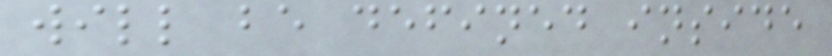will be defined inside
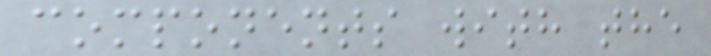components with the
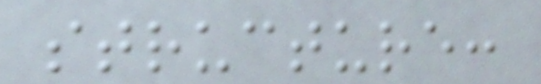structure:
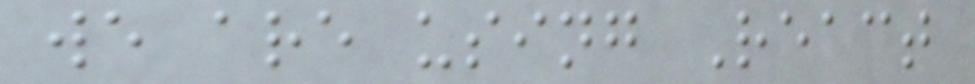we are using React
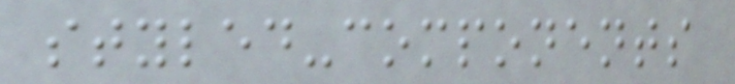styled-components
